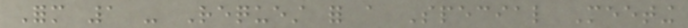Form 1 - Request for a Special Meeting
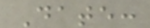Date:
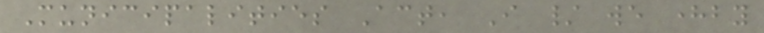Municipalities Act, I / we hereby
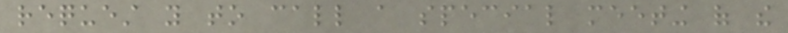request you to call a special meeting of the
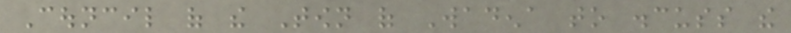Council of the Town of Wadena to discuss the
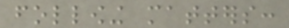following matters:
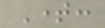Time:
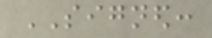SIGNED:
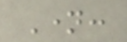Name:
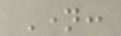Name:
